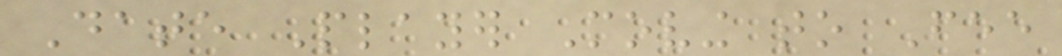Date Player Moving to Fee
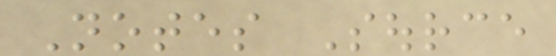Notes Source
